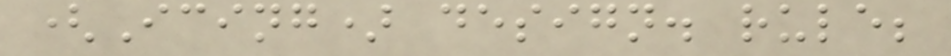(Icing) design. rule;
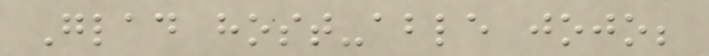Glad host-able jojo;
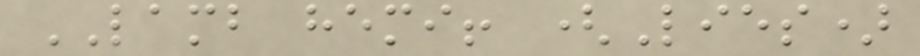LAMB hemi! (Lies)
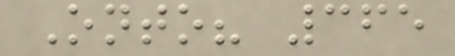Onto? 365
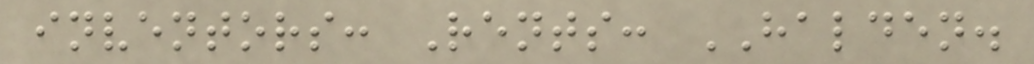inventors: Rents: HALDEN.
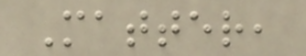Matter,
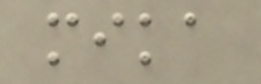mika
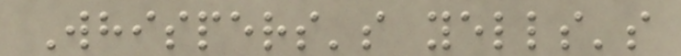Whispers's yells's
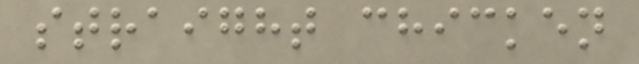straight chicken
